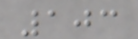103
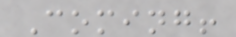Coming!
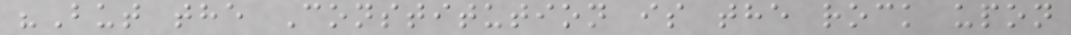"But the Constitution is the rock upon
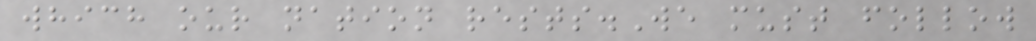which our nation rests.We must follow
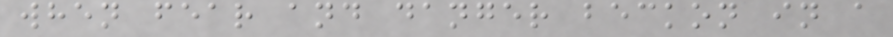when fear and danger beckon in a
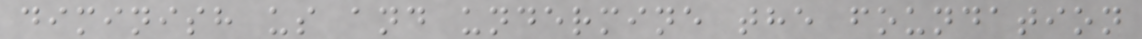diminish us and undermine the foundation
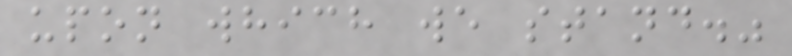upon which we stand."
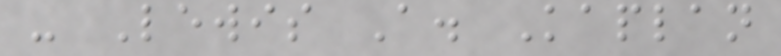- Lewis A. Kaplan
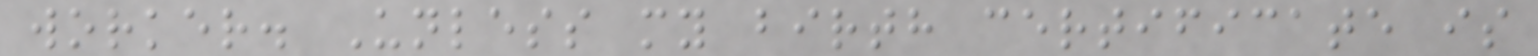worker. Unless my birth certificate is
